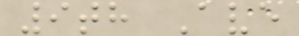9th Ave
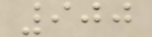900
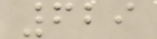629
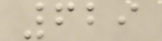629
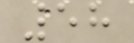58
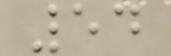54
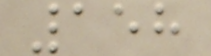158
